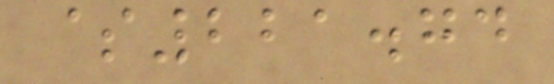$221.74
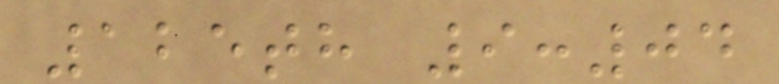125th 9:04
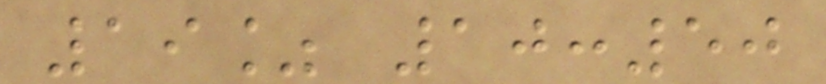19% 10:50
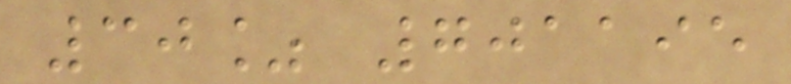30% 701195
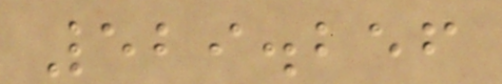529.256
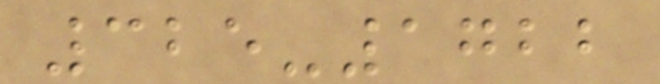325-1722
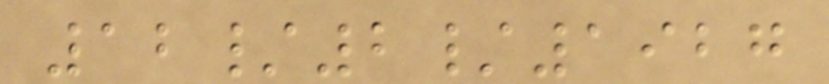12/2/1927
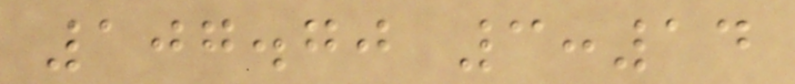107.70 3:14
